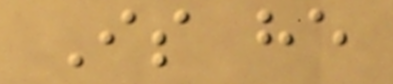Is he
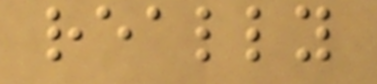really
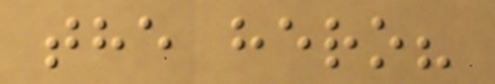the hero?
